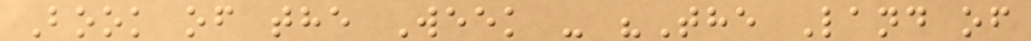Book of the Week - "The Land of
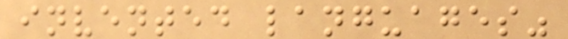invented languages"
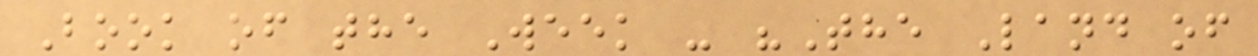Book of the Week - "The Land of
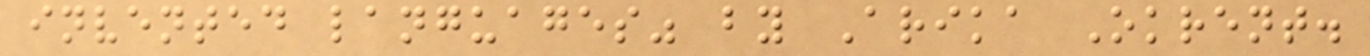invented languages" by Arika Okrent.
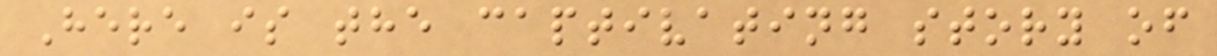Here is the captivating story of
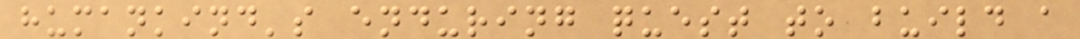humankind's enduring quest to build a
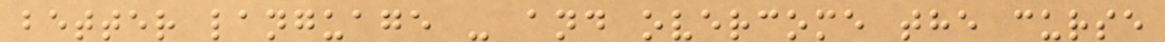better language - and overcome the curse
